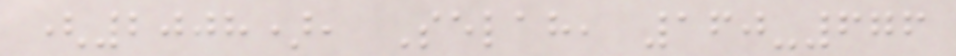(2008), Selah, 160-676
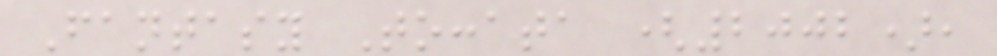Fantasy Toccata (2002),
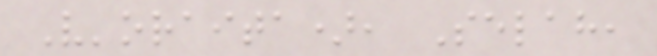V'oraita), Selah,
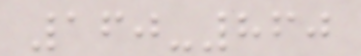160-860
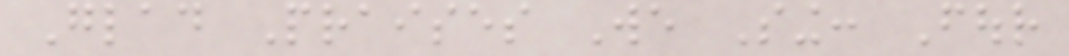Glad Praises We Sing: Four
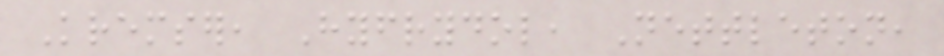Kremser, Hyfrydol, Nettleton,
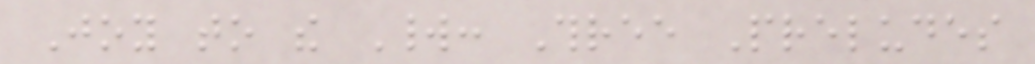Joy to the World: Three Preludes
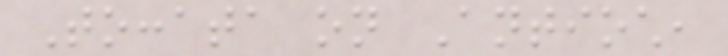Toccata on Antioch,
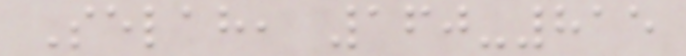Selah, 160-815
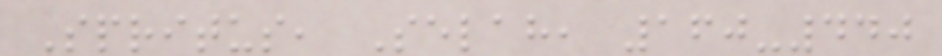Spritus, Selah, 160-440
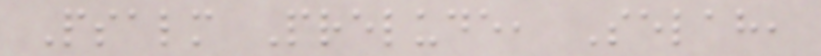Psalm Prelude, Selah,
